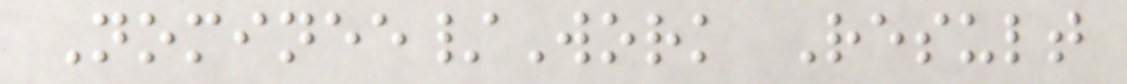Nominee/Work Result
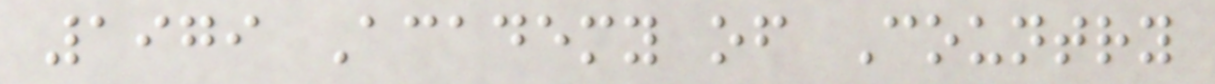1979 Academy of Country
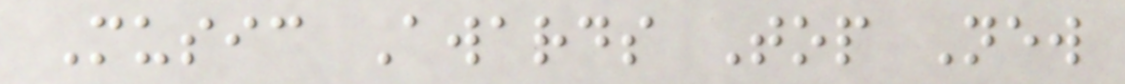Music Awards Top New
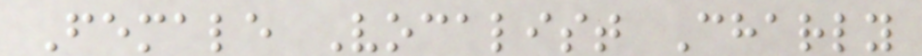Female Vocalist Charly
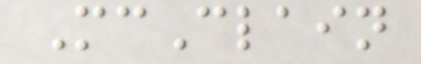McClain
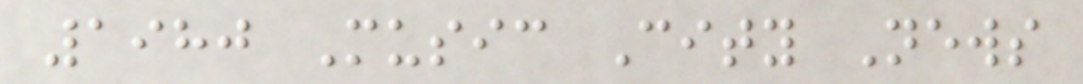1980 Music City News
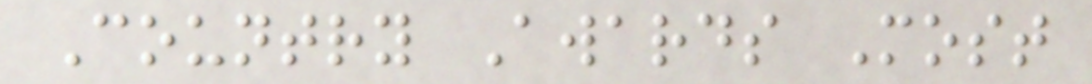Country Awards Most
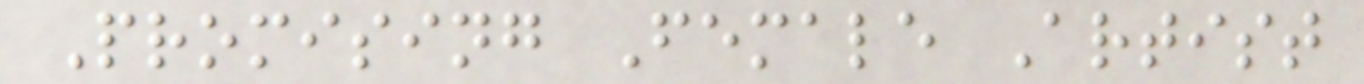Promising Female Artist
